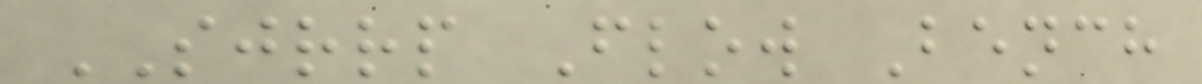SJRRP Flow Bench
